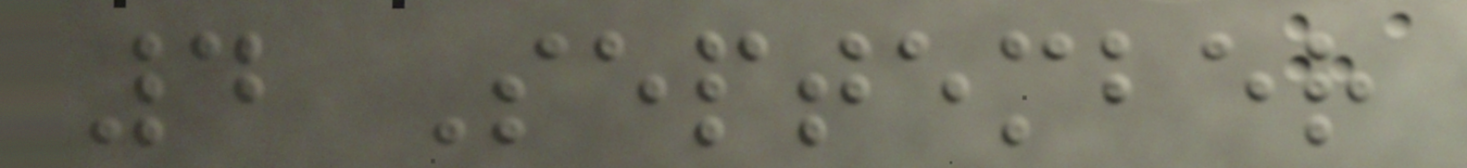4 September
